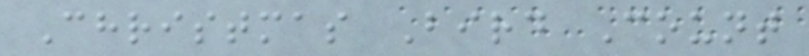Christmas Bird Count
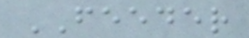FEEDER
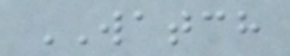WATCH
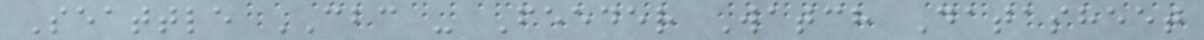Seattle CBC - Feeder Watch Datasheet
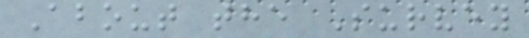About the Survey
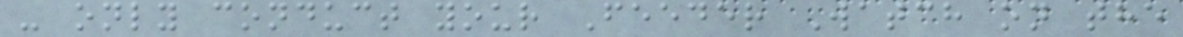- only conduct your Feeder Watch on the
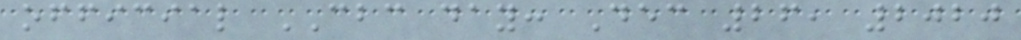official CBC day: Dec 26, 2020
